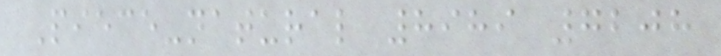Piece-natural 8989 7208
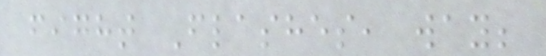fight Flashes, way;
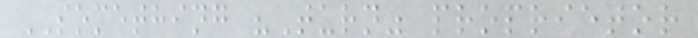SOMETHING "Turn" proprietor
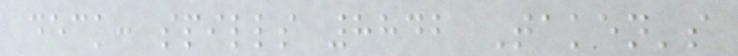deck: spills 8842 Taken's
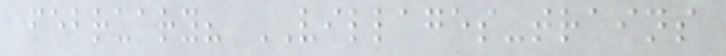february? VILLAGES-trains
